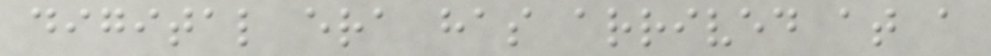digital era has arrived at a
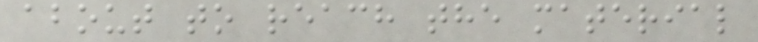about to reach the material
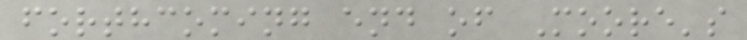forthcoming end of Moore's
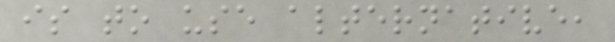is to use alternative,
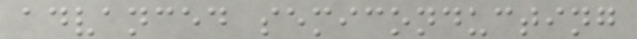advanced semiconducting
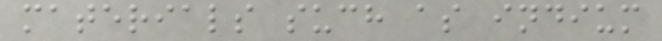materials such as indium
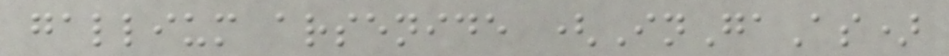gallium arsenide (InGaAs)
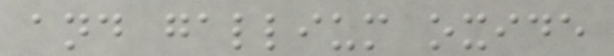and gallium oxide
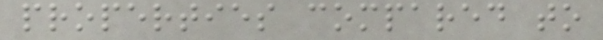properties compared to
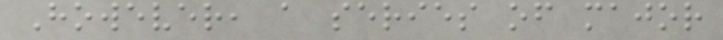However, a series of major
